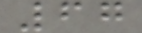67
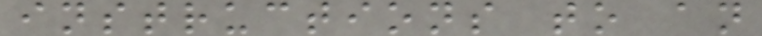instructions to an
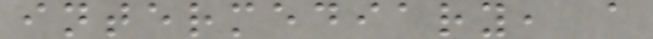intermediary, a
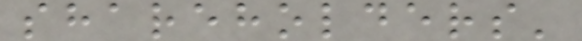shareholders'
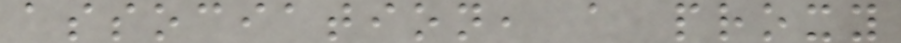association, a proxy
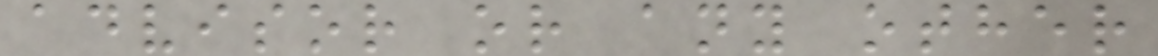advisor or any other
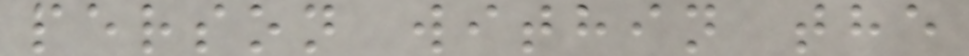person within the
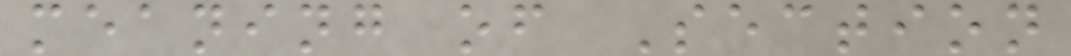meaning of Section
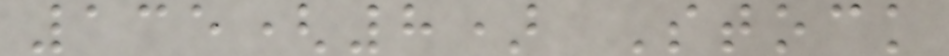135(8) Stock
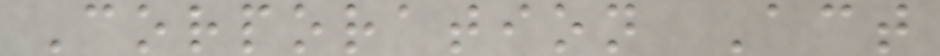Corporation Act
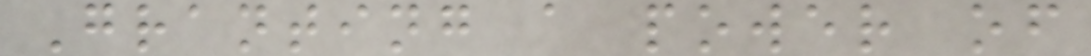Granting a power of
